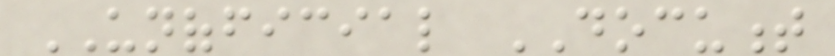UNOFFICIAL DOCUMENT
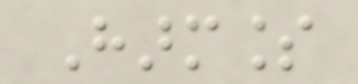Harmless
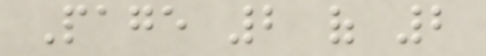Page 2 of 2
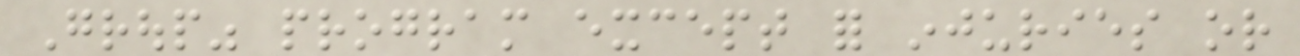Group" program except for injuries or
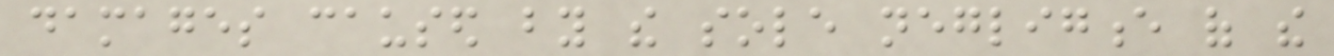damages caused by the sole negligence of the
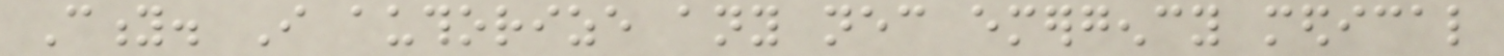City. I authorize any necessary emergency medical
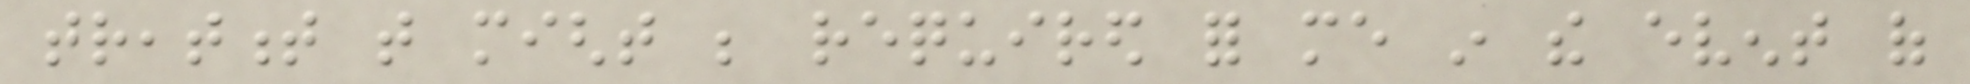treatment that might be required for me in the event of
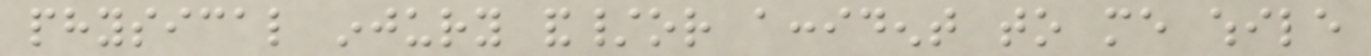physical injury and/or accident to me while
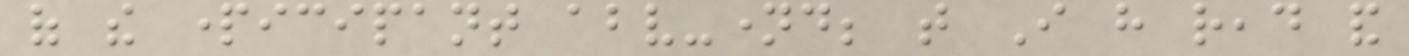of the participant above-named; that I have read and
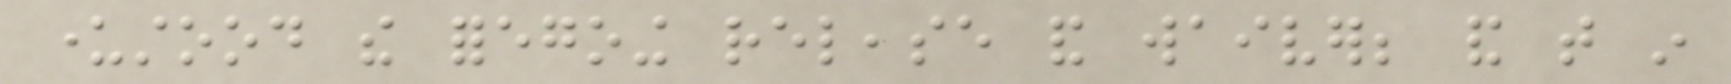understood the foregoing release and waiver; and that in
